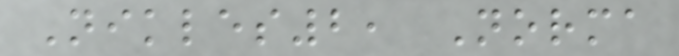Nikles2, Norma
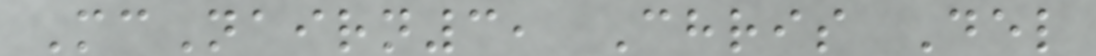McNairn3, Chris Del
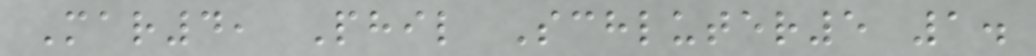Mar4, Phil Schluter5 1.
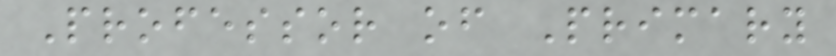Professor of Primary
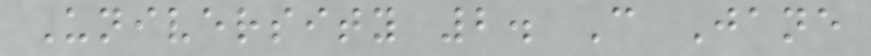University 2. C Jane
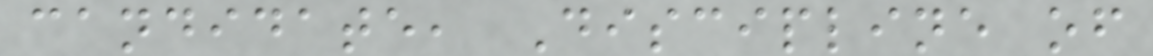candidate, Discipline of
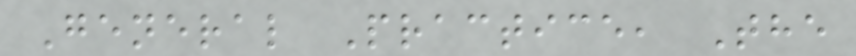General Practice, The
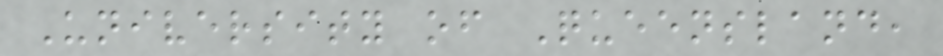University of Queensland,
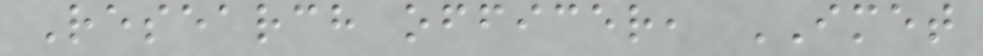Research officer, IMET
